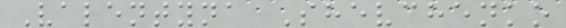Valentyna Shevchenko
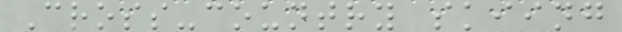Cross-country skiing
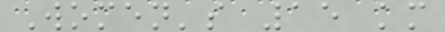Women's 15 km
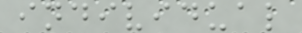individual
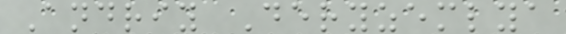Andriy Deryzemlya
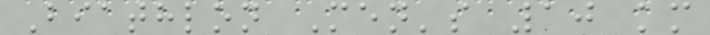Biathlon Men's 10 km
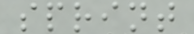sprint
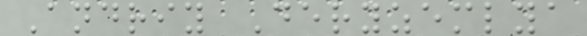Andriy Deryzemlya
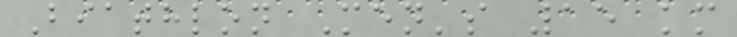Biathlon Men's 15 km
